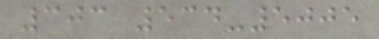303 534-5005
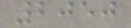2050
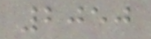2050
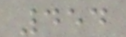454
